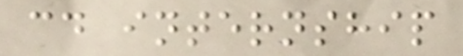cd internship
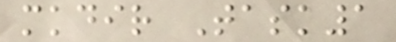mkdir Task1
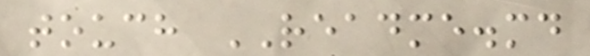touch README.md
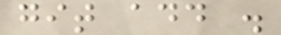git add .
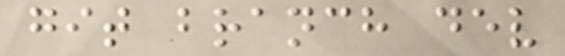git branch dev
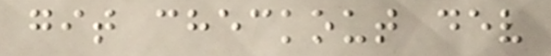git checkout dev
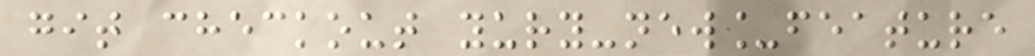git checkout yury-new_feature
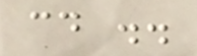cd ..
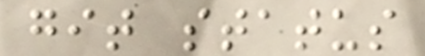git status
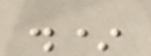.*
